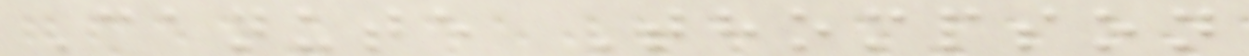Canute Thompson
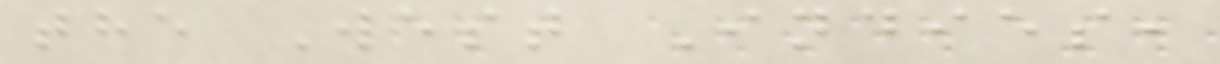the West Indies,
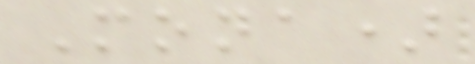Mona)
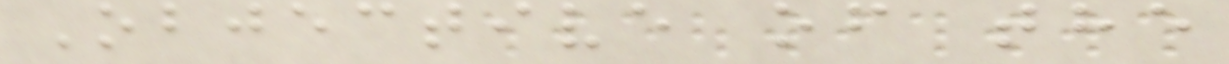Objective of the
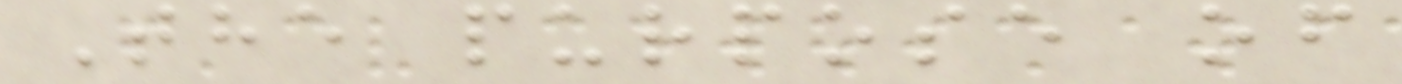The purpose of
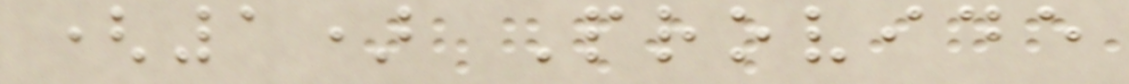(1) Provide
